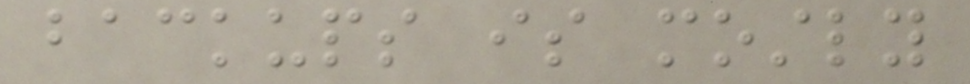backups is mostly
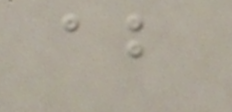about
